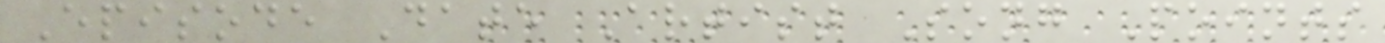Episode Date Artist Song Points
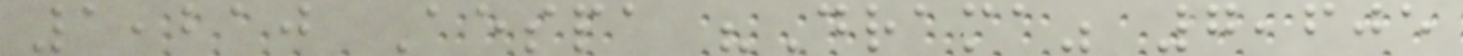1,210 Aespa "Drama" 7,605
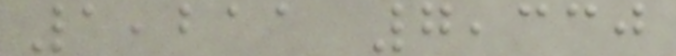1,211 7,330
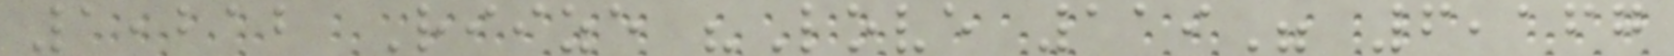1,212 Riize "Love 119" 6,167
